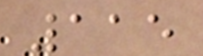115
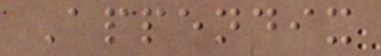Appendix
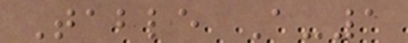Table A-1
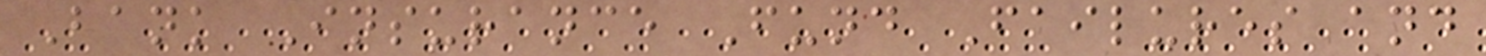Bank Insurance Fund Failures and
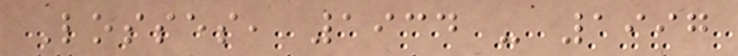Losses, 1934 - 1997
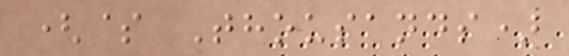($ Thousands)
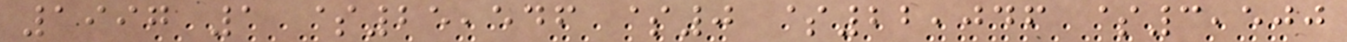1997 1 $25,546 $0 $22,046 $3,500
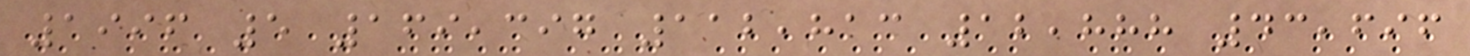1996 5 169,397 112,813 12,888 43,696
